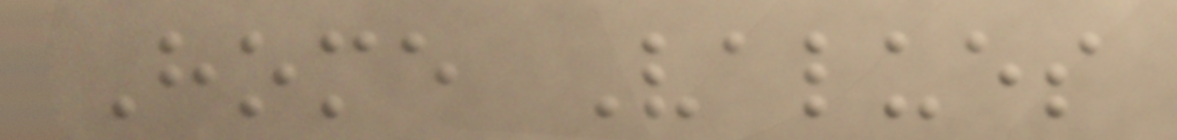Home Values
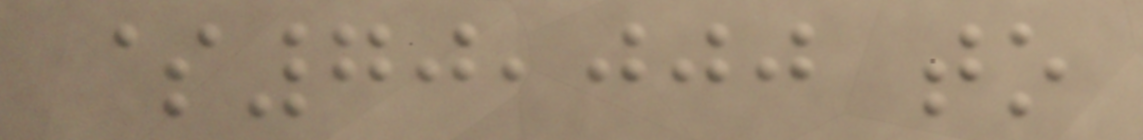$70,000 to
